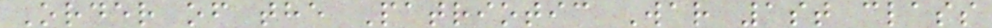Order of the Patriotic War 1st class
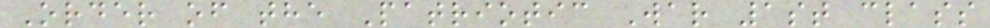Order of the Patriotic War 1st class
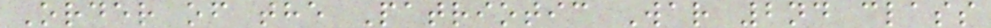Order of the Patriotic War 2nd class
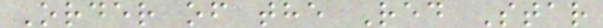Order of the Red Star
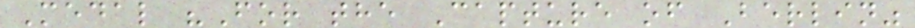Medal "For the Capture of Berlin"
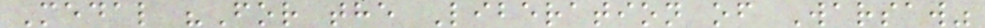Medal "For the Liberation of Warsaw"
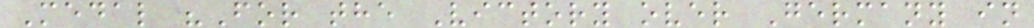Medal "For the Victory over Germany in
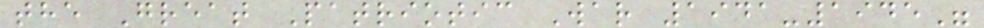the Great Patriotic War 1941-1945"
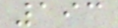193
